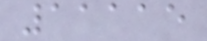11115
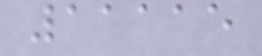11115
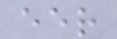eer
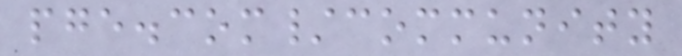pge.com/community
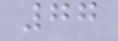77
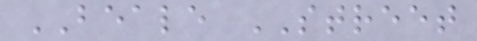BEALE STREET
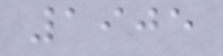1905
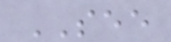SEE
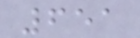651
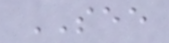SEE
